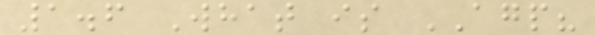1.6 What is AGP?
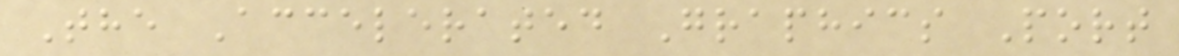The Accelerated Graphics Port
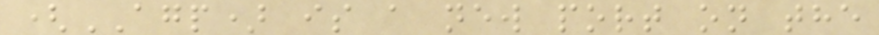(AGP) is a new port on the
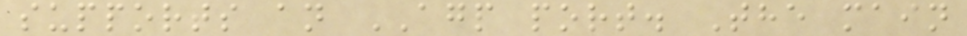supports an AGP port. The main
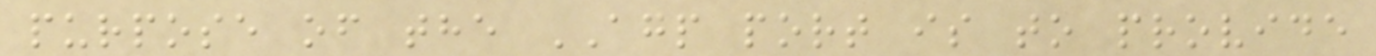purpose of the AGP port is to provide
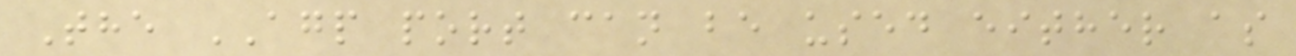The AGP port can be used either as
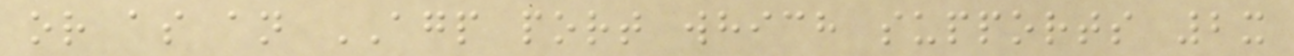or as an AGP port which supports 2x
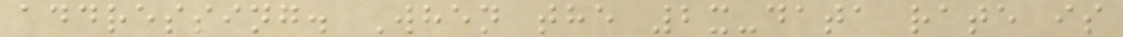addressing. When the 2x-data rate is
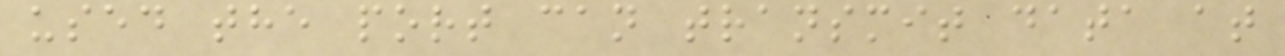used the port can transmit data at
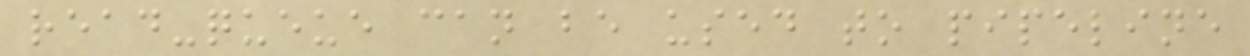read-queue can be used to pipeline
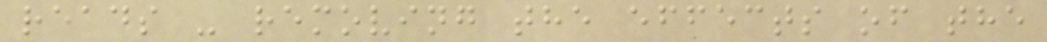reads - removing the effects of the
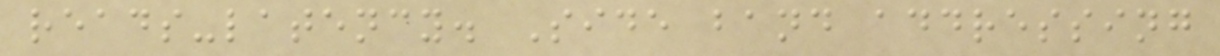reads-latency. Side band addressing
